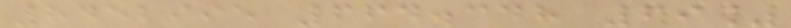8452995 664.348 69%
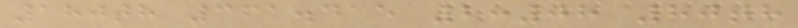180th 361.415 2:08 80th
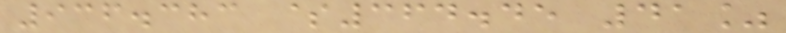936.383 $364.45 41%
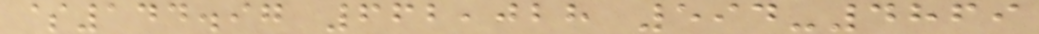$144.97 662,028 594-4869
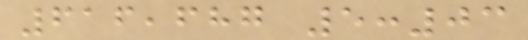616,687 5:03
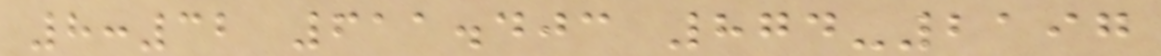8:32 611.403 874-2197
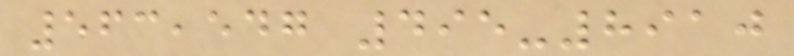563,547 495-8910
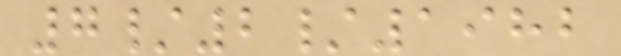7/2/1982
